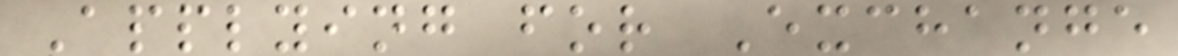Applying for Exchange
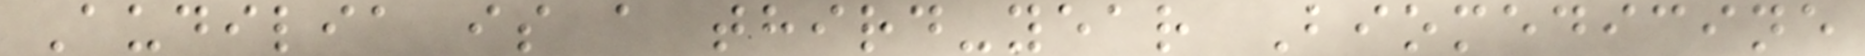Audilia is a third-year Biomedicine
